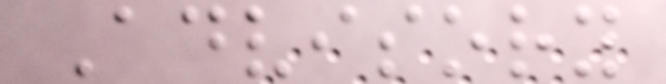Advisory
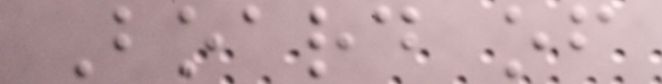Board of
